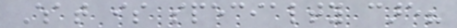What is specialty care?
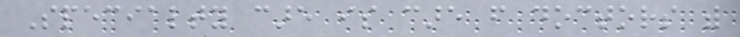Specialty care is care from doctors with
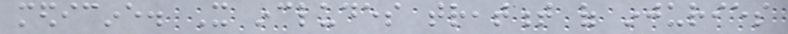medicine. It includes treatment of injuries
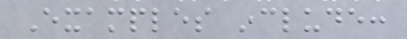Examples include:
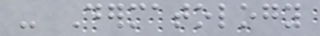- Dermatology
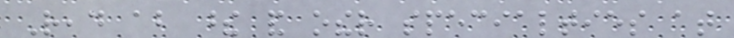Read about these and other specialties at
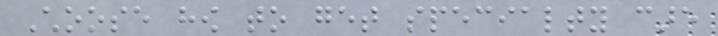Choose how to get specialty care
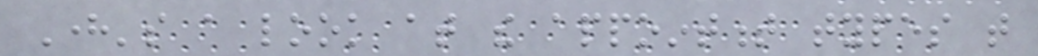Here's a look at the appointment types that
